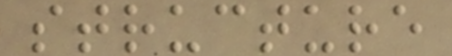structure
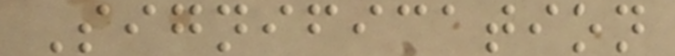Signification
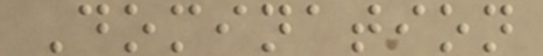Domination
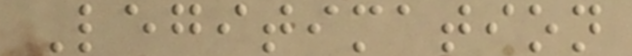Legitimation
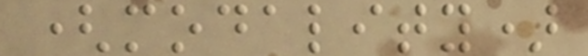(modality)
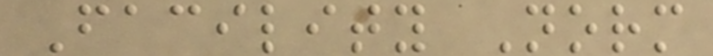Facility Norm
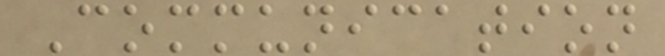Communication
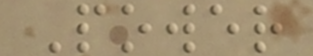Power
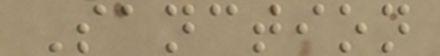Sanction
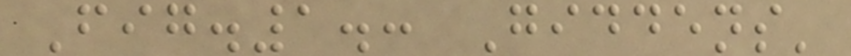Fig.1.: Giddens'
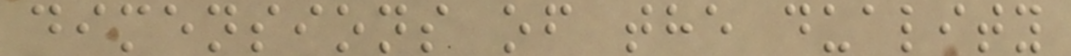dimensions of the duality
